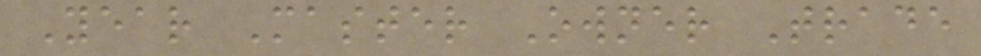Year Master Owner Trade
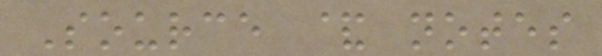Source & notes
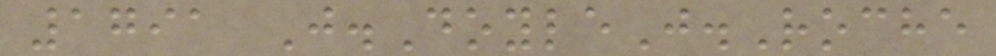1791 J.DoyleJ.Roche
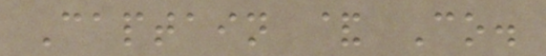Captain & Co.
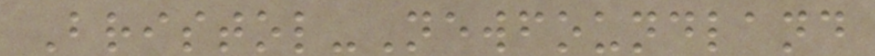Bristol-Newfoundland
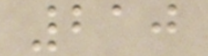210
